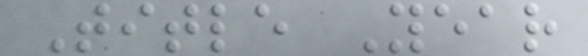Title Year
